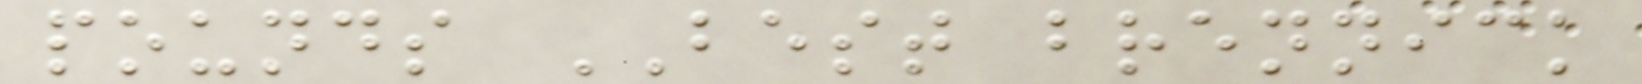pounds BEST brennick
